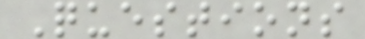Questions
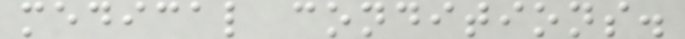medical conditions.
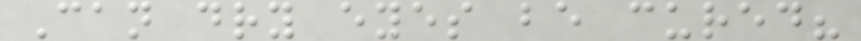Can dry eyes be cured?
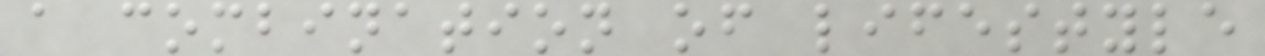a combination of lifestyle
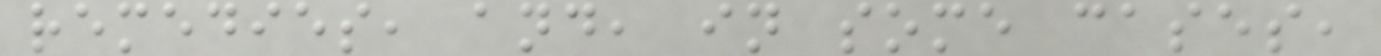remedies, and, in some cases,
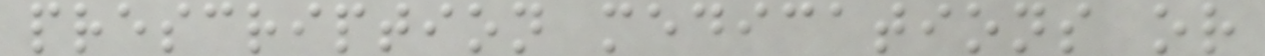prescription medications or
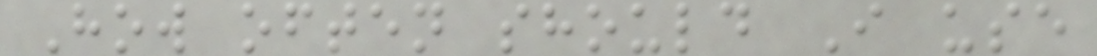How often should I use
